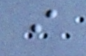i
